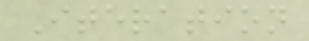Iteration
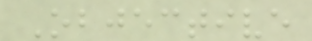Objective
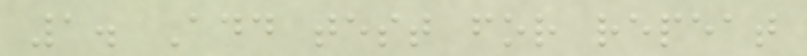1. Add test for repeat
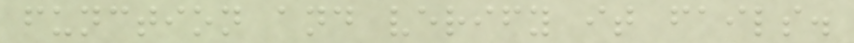function and verify it fails.
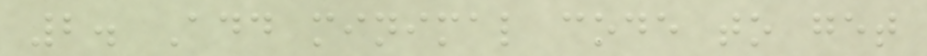2. Add minimal code to get
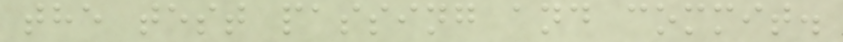the test passing and commit.
